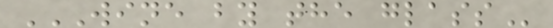WINE BY THE GLASS
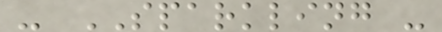- SPARKLING -
